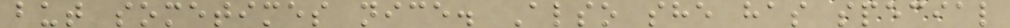but sometimes nice. Also she has special
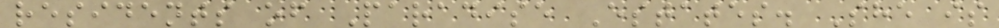residents of Paradise Estates. She is
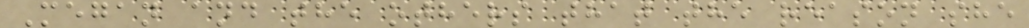Megan and the others that the reason she
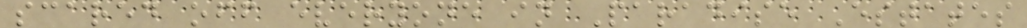scared off everyone in Paradise Estates
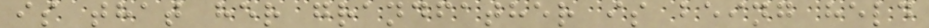is that her grandfather is being held
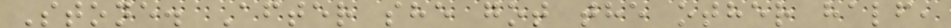Stone. After she got the other half,
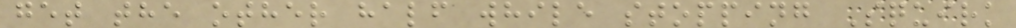get the other half while stopping Squirk
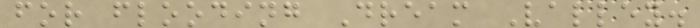for flooding Dream Valley.
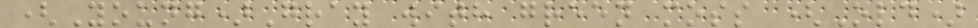(Young)Gray with green moss (Old)
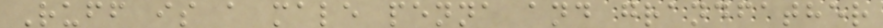Ruff is a male penna and grandfather
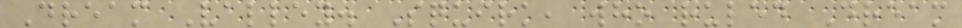Dream Valley. Squirk, who ruled Dream
